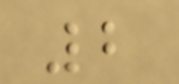2
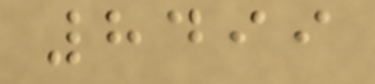8499
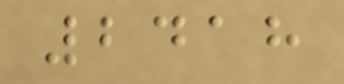2418
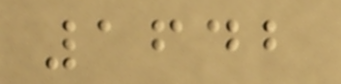1642
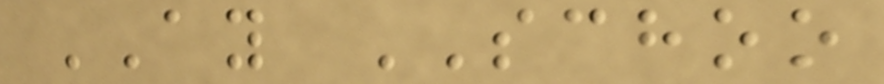AY SCHOO
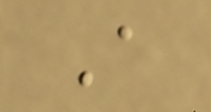A
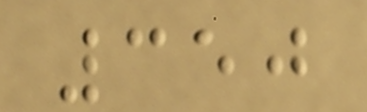350
